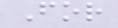For
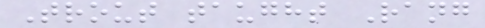Trout taught Rang
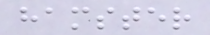hamster
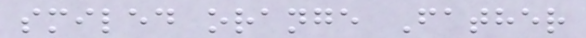smiled orange Father
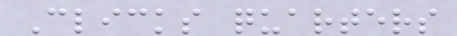Clicks quarters
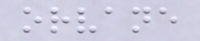orvane
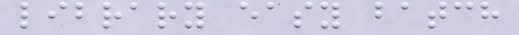library easy batch
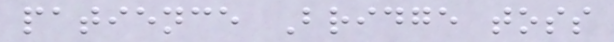patience Bridge toss
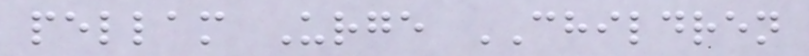pellam Urge CHILDREN
